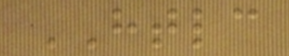HTLC
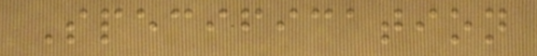Specification
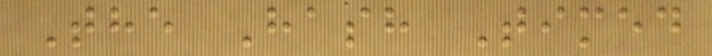The Hash Timed
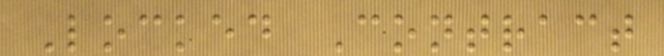Locked Contract
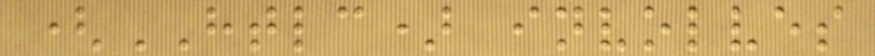(HTLC) involves
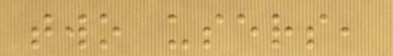two users,
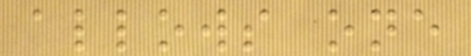allows one
